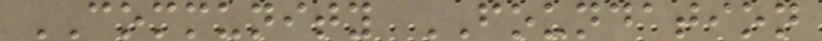COMMUNITY FOUNDATION
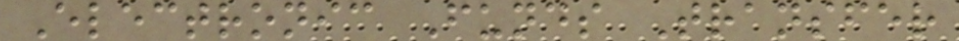Electronic Funds Transfer
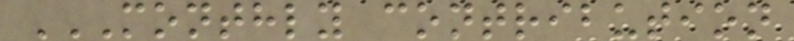MONTHLY CONTRIBUTION
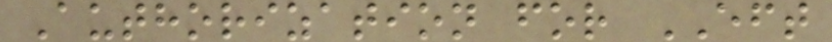Authorization for EFT
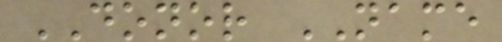DONOR NAME
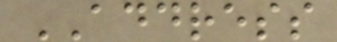ADDRESS
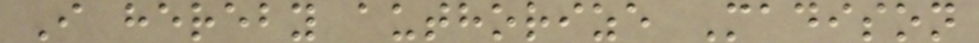I hereby authorize Madison
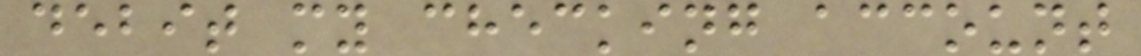debit my checking account
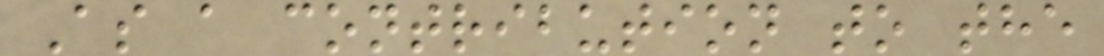As a contribution to the
